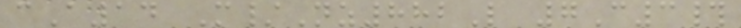cA14 M/Nz882L 7C3#
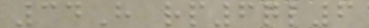34H rp6ql6
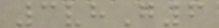3vhG6
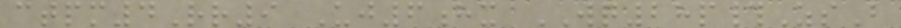ctpm4Rr9 Uj6hx WQ28p#ZsB
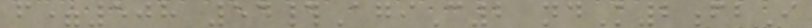f=508 54#AgiC2 ndK2fbI
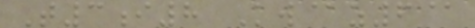T3i8 Kw@z6@
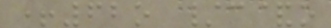+62o /c&o
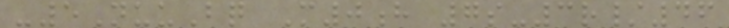-5NuuBq M0h 7s-3r/46
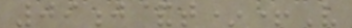09j&t*+V
